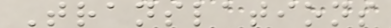Translations
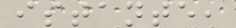istante,
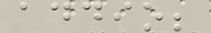addio;
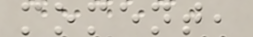moment,
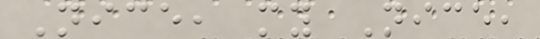Nice, my Nice,
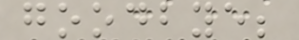goodbye;
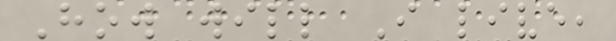How will I live,
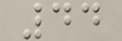44
